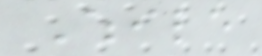While
